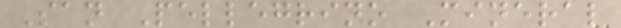San Pellegrino Mineral
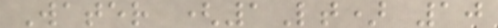Water (1Lt) 10
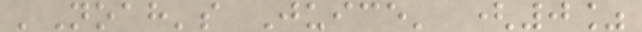'Noah's Juice' (0%
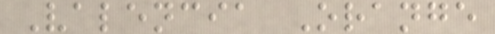Valencia Orange
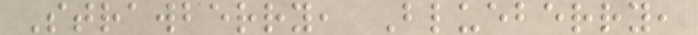Strawberry, Blueberry,
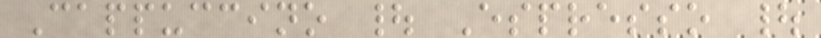Cappuccino | Espresso |
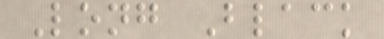Long Black
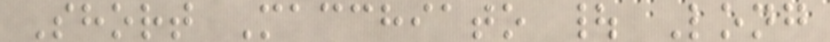Short Macchiato | Long
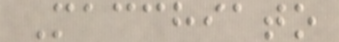Macchiato
